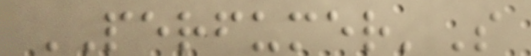PERFUMER'S
